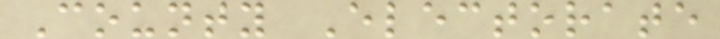County Electorate
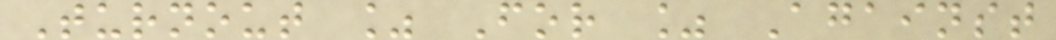Turnout % For % Against
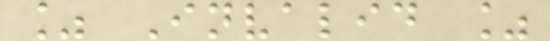% Invalid %
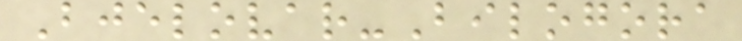Bjelovar-Bilogora
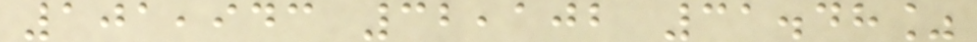101,943 32,102 31.48%
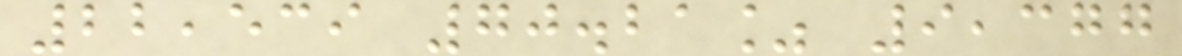22,539 70.21% 9,377
